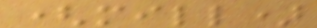(mill)
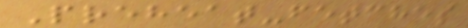Preheat-fetches
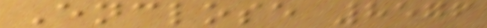Enclose 8576
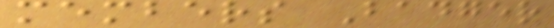members Badger
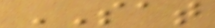SAT
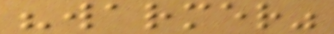"warmer"
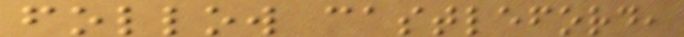follow castleford,
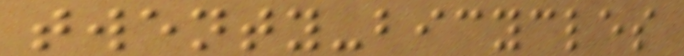twenty-bicycles
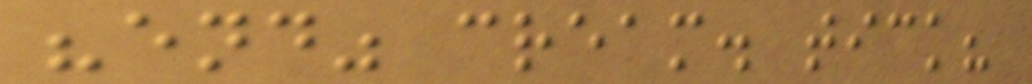"end" cream. tick?
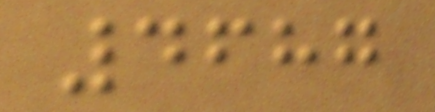4687
